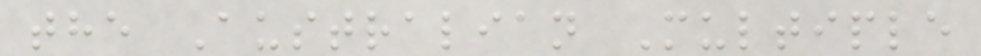the Australian Multiple
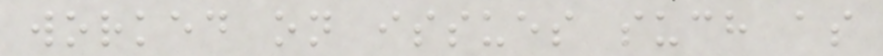worked on issues such as
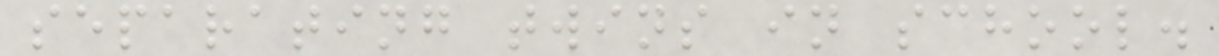separating twins in school.
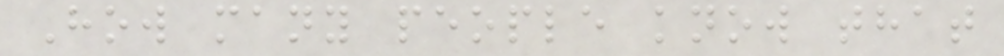How many people know that
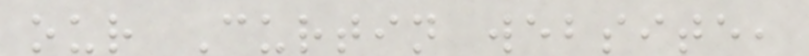our Curtin website,
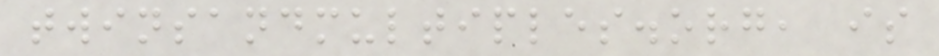twinsandmultiples.org, is
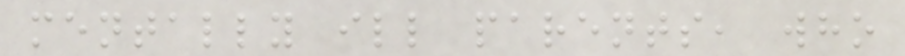mentally ill parents, who
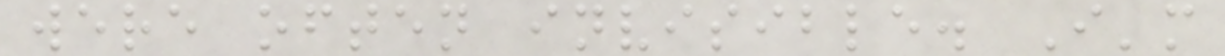were often invisible. I'm
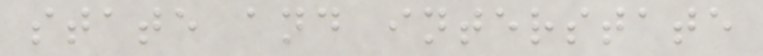state and interstate
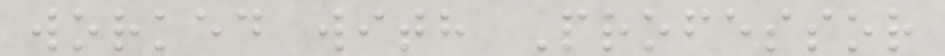worked with Professor
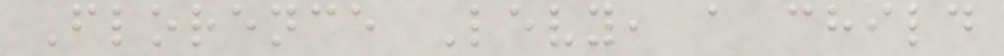Florence Levy, a child
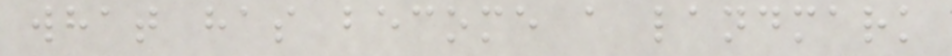what has become a landmark
